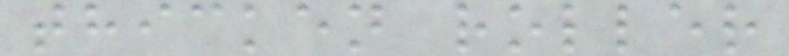thicken roller
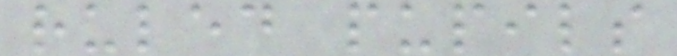ruled pupils
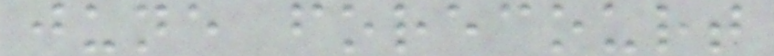june forecourt
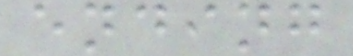ending
